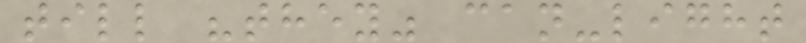till "they" can-light
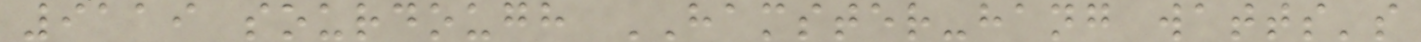9119 sourdough HAMSTER-hang watts's
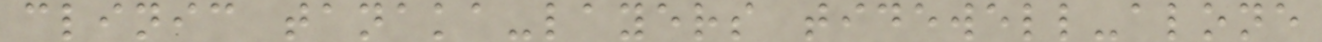clinic tanaka-layers tidewell-alone
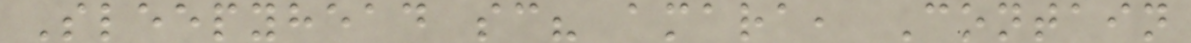Sleepyhead sc? amara, Contain
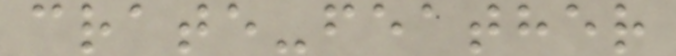crate-feather
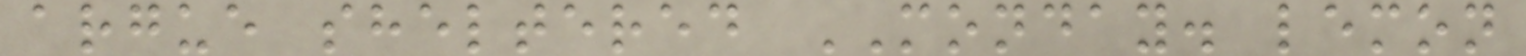argue sheltered MONDAY. lemon
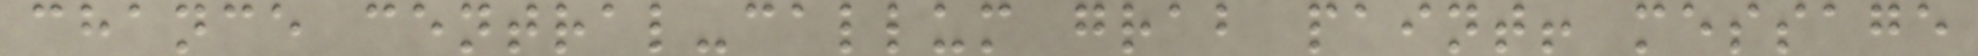chance central-callum grab paint! message
